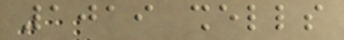1019 shells
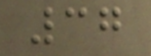37
